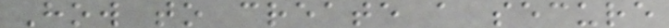How to create a secure
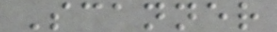Scanner
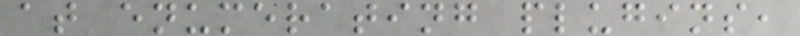at enumerating plugins,
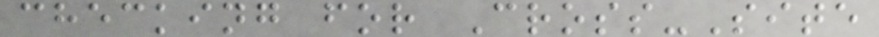checking for Cross-Site
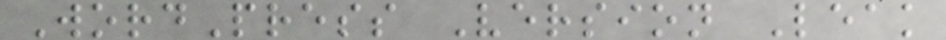WordPress Version Leak
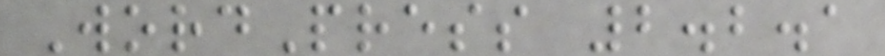WordPress 2.2.1
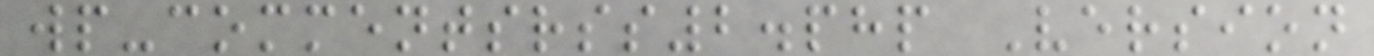wp-commentsrss2.php Version
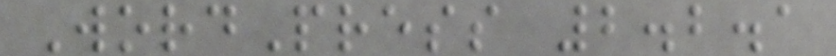WordPress 2.2.1
